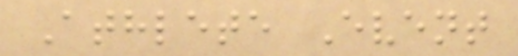Athlete Event
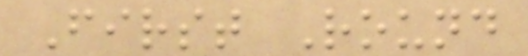First Round
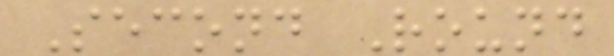Second Round
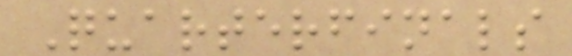Quarterfinals
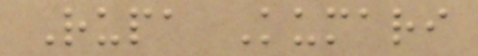Rupa Kumari
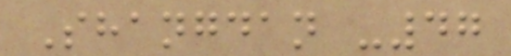Shangdan -47
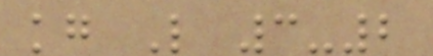kg L 3-2
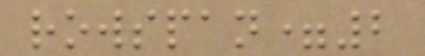rowspan=2
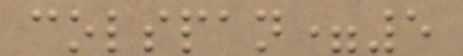colspan=5
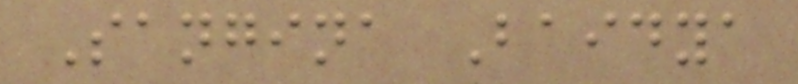Sangina Baidya
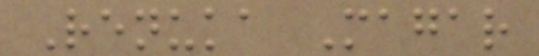Renuka Magar
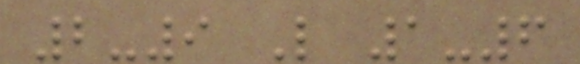2-9 L 1-6
